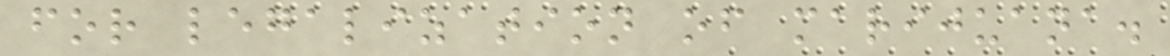for legalization of marijuana.
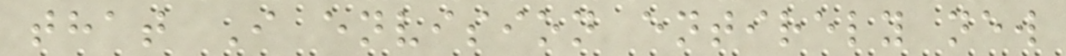that I envision entirely new
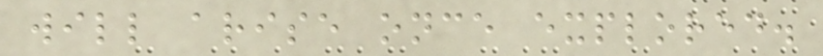will arise once explored.
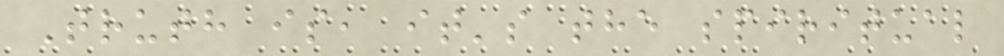Truth is, it's the spiritual
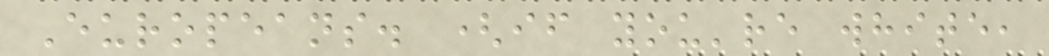Europeans. (if you're white,
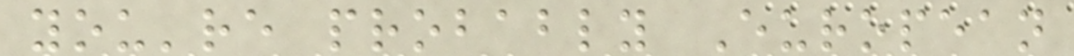you're probably European
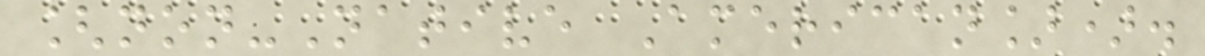[non-Native American]).
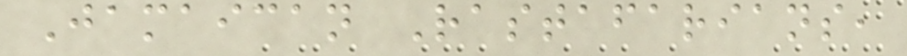Jamaican Rastafarians,
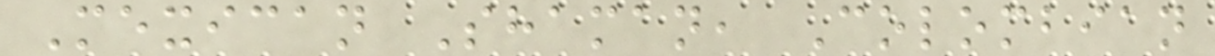Mexican Shaman, Colombian
